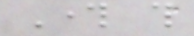Through this
